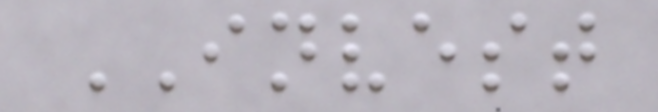INVEST
